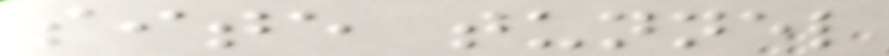site tunnel
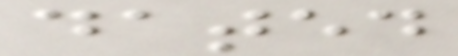dated
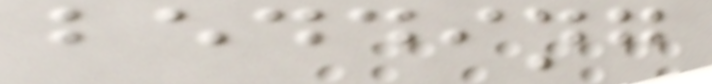bedding
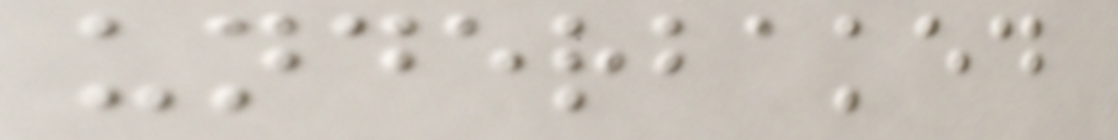underbaked
